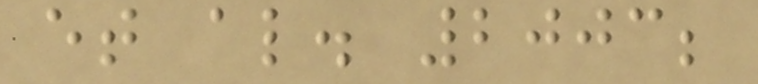et al. 2003;
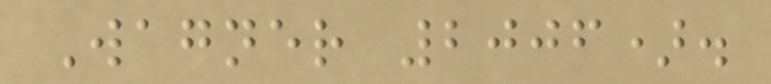Wagner 2006).
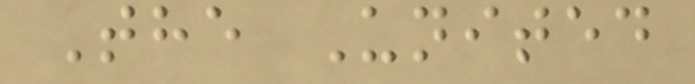The United
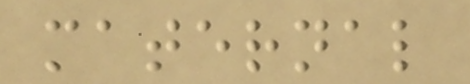maternal
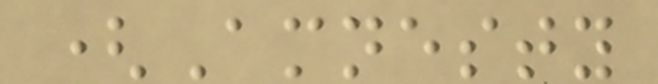(Amnesty
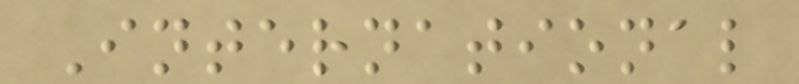International
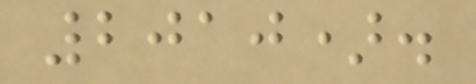2010).
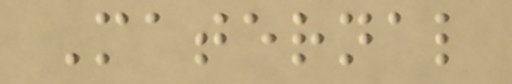Maternal
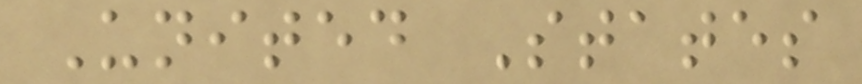United States
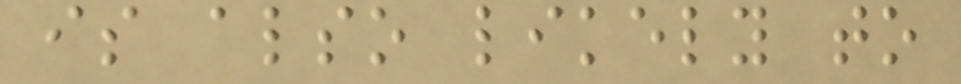is also likely to
